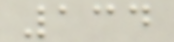134
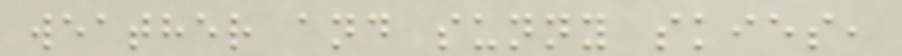weather and sunny skies,
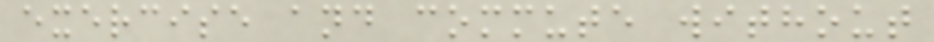exercise and commute without
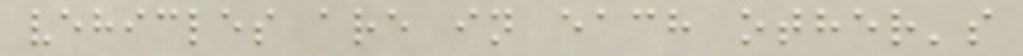vehicles are in each other's
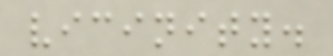vicinity.
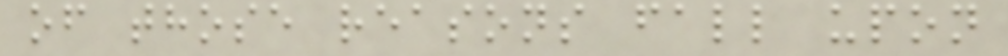of those reasons fall upon
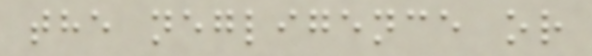the negligence or
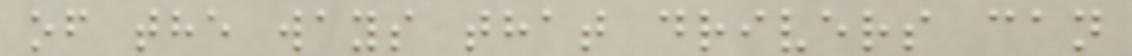of the ways that drivers can
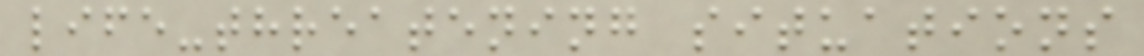life-threatening situations
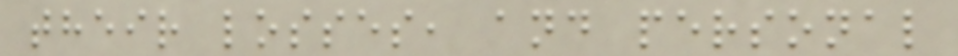their losses, and personal
